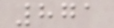871
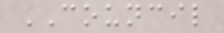COUNCIL
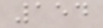154
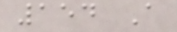154 A
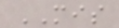MIS
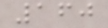160
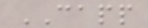CAPP
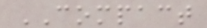COMPACT
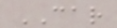CAR
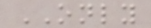ONLY
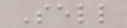Sell
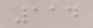114
